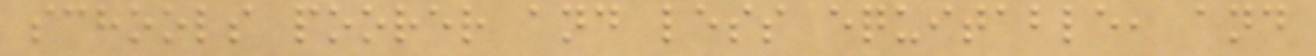schools poorer and less equitable, and
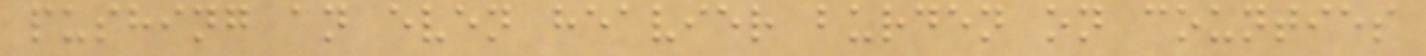pushing an even heavier burden on counties
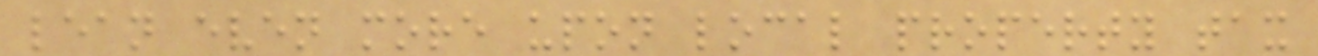lean even more upon local property tax
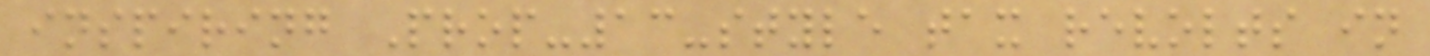inspiring Prop-13-style tax revolts in
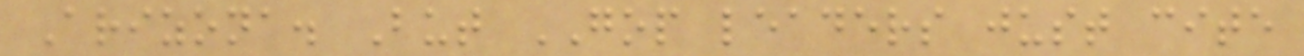Arizona. But GOP leaders just cite
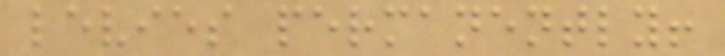levies permanently!
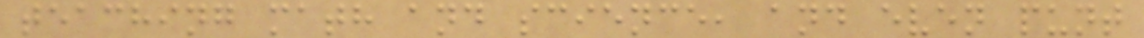teaching math and science, and even punt
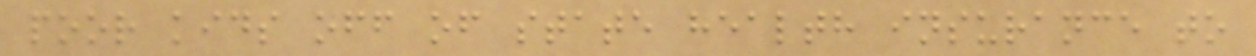poor kids off of state health insurance to
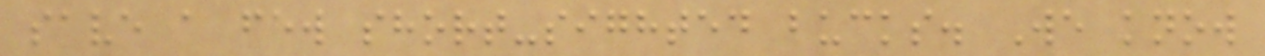save a few short-sighted bucks. We know
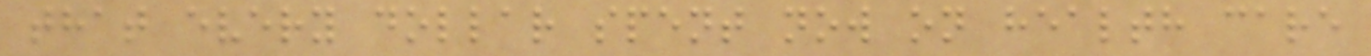that every dollar spent now on health care
